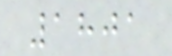1801
